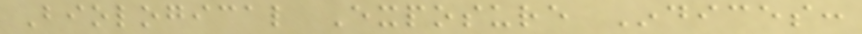Biological Exposure Indices:
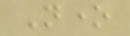None
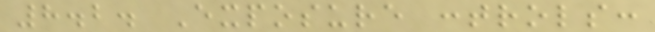8.2. Exposure controls:
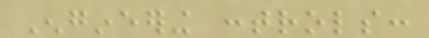Engineering controls:
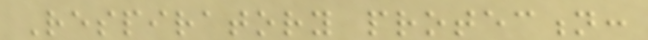Respiratory protection:
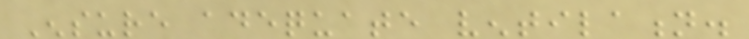Ensure adequate ventilation.
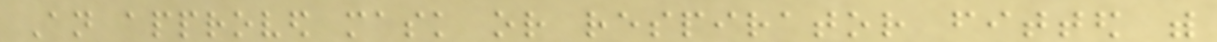An approved mask or respirator fitted with
